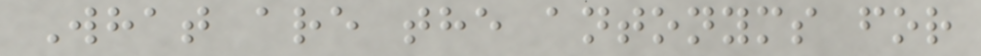What are the antonyms for
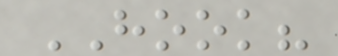HOOK?
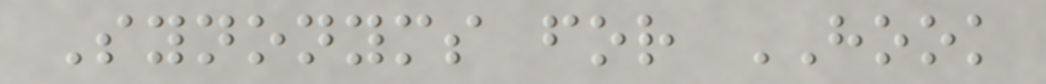Synonyms for HOOK
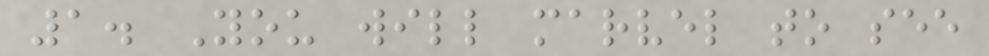1. You will marvel to see
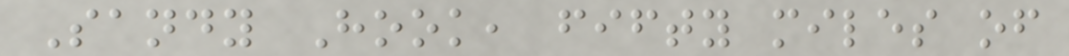Sandy Hook, fifty miles of
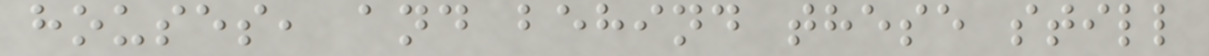houses, and behind these still
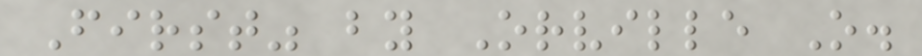First" by Orville O.
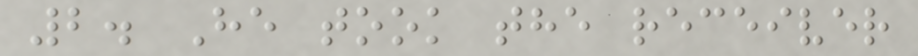2. He took the receiver
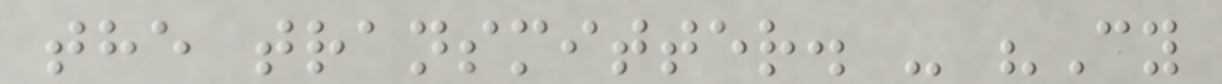the transmitter. - "Cy
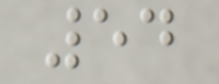54
